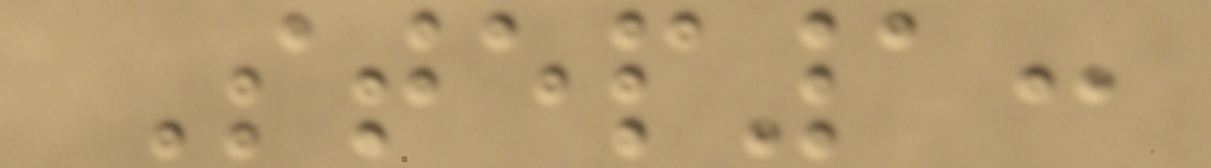Step1:
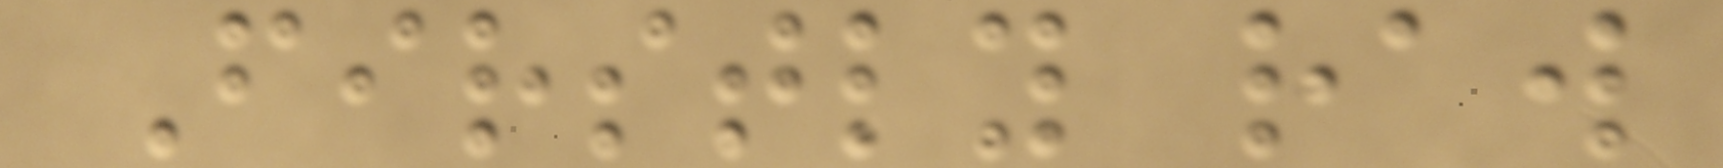Firstly raw
